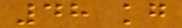48 kg
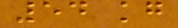54 kg
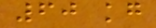60 kg
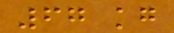67 kg
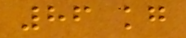86 kg
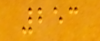253
